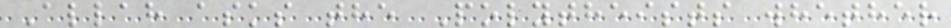Allah asks the Polytheists whether
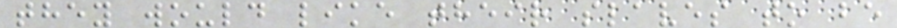they would like their slaves to be
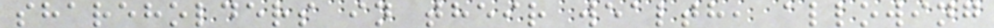shareholders in their wealth, allowing
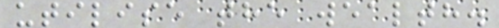utilise the wealth.
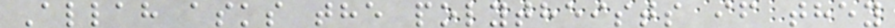Allah asks the polytheists if they
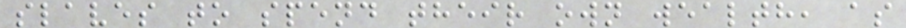slaves to spend their own wealth, as
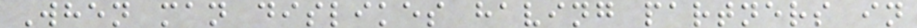When man dislikes having partners in
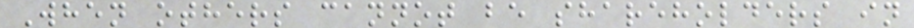When others cannot be shareholders in
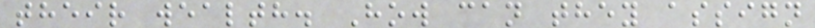their wealth. How can they assign
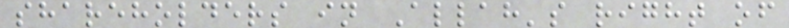shareholders in Allah's right of
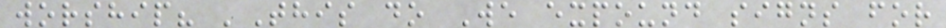worship? 'This do We expound signs for
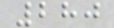280
